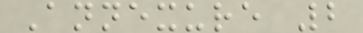Annexure 2
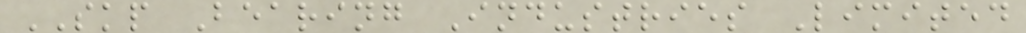SKP Bearing Industries Limited
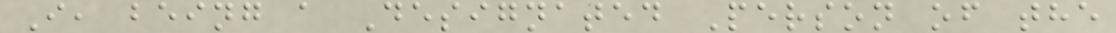I, being a Designated Person of the
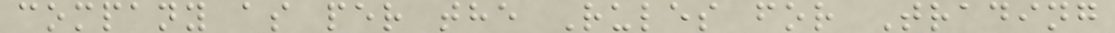company as per the Rules for Trading
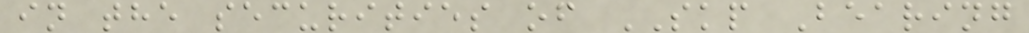in the securities of SKP Bearing
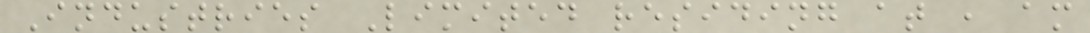Industries Limited residing at , am
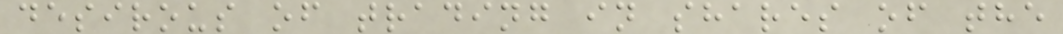desirous of trading in shares of the
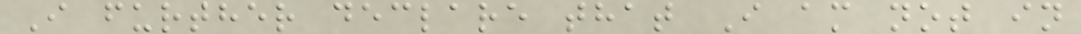I further declare that I am not in
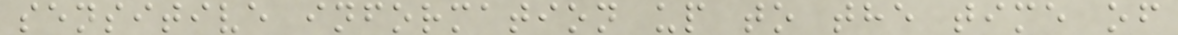sensitive information up to the time of
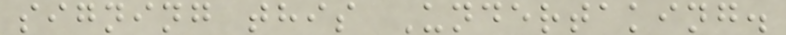signing this Undertaking.
